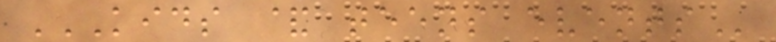KIDS & TEENS EVENTS
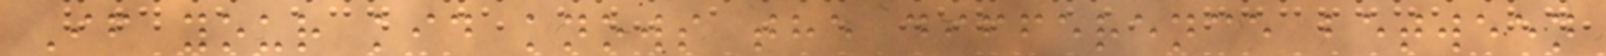If your kid knows the difference between
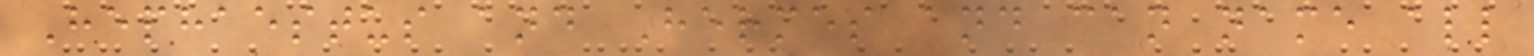Hephaestus and Hermes and can name all
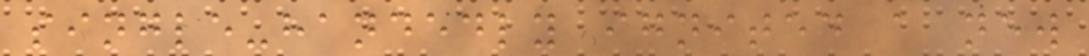single-handedly ignited a new
